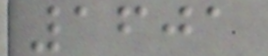1601
